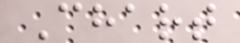Chart
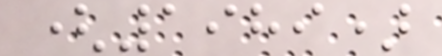(1989)
